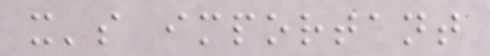it's important
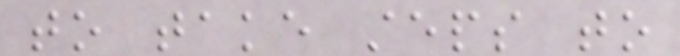to take steps to
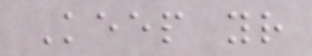Keep your
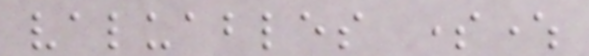valuables somewhere
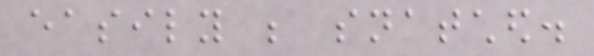easily be snatched.
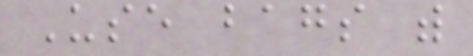Use bags with
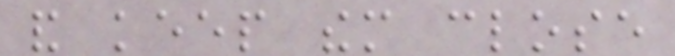and keep them close
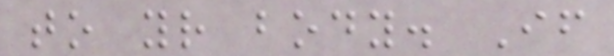to your body. If
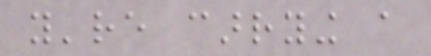you're carrying a
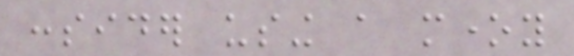consider using a money
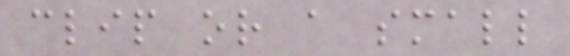clip or a small
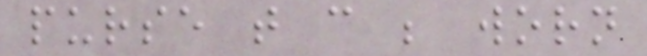purse that can be worn
